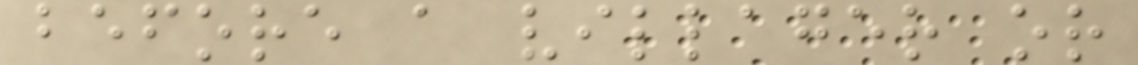before a villager or
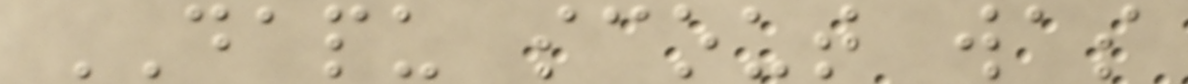DAPU scout was
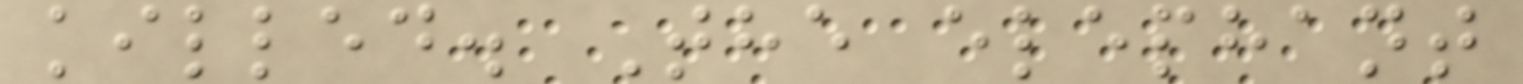killed. The elephant
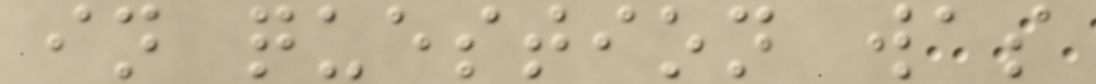in question was
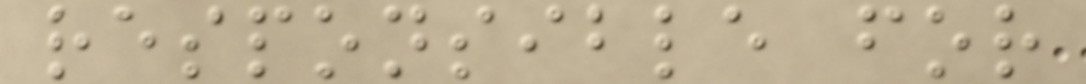responsible for
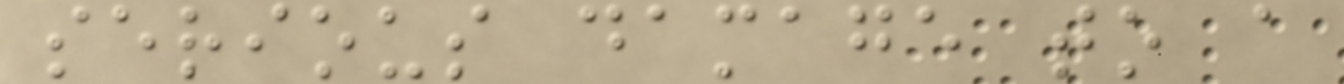serious damage to a
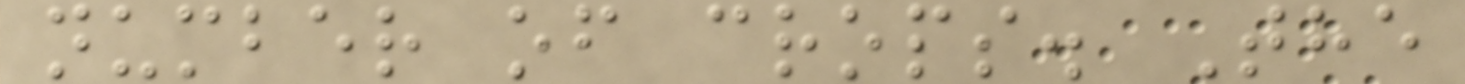number of crops. The
